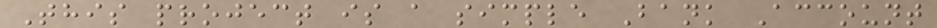This project is a simple Bank Account
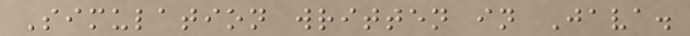Simulation written in Java.
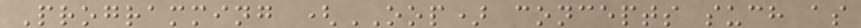Programming (OOP) concepts such as
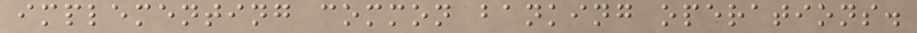implementing common banking operations.
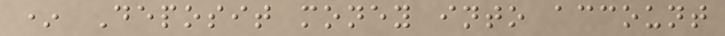* Deposit money into account
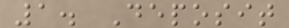1. Deposit
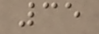35
